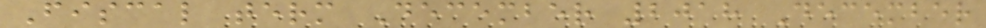Fiscal term December 2018 December
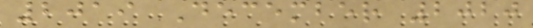2019 December 2020
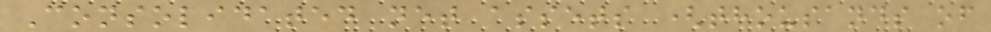Consolidated net assets (thousands of
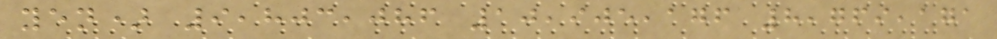yen) 9,803,086 10,905,176 8,769,171
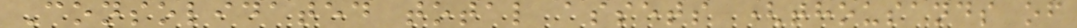Consolidated total assets (thousands of
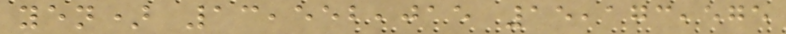yen) 13,552,015 15,173,575
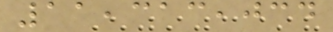11,313,034
